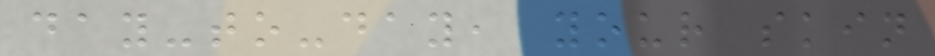day-to-day, your skin
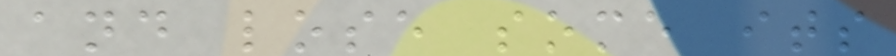and lose some its
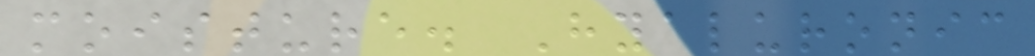moisture. Hyaluronic
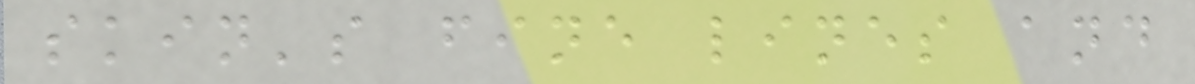skin's fine lines and
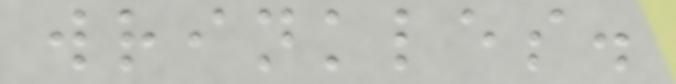wrinkles.
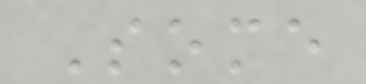Some
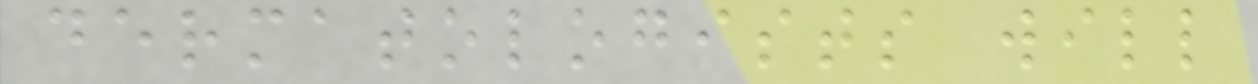dermatologists will
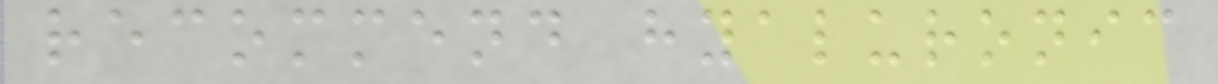recommend hyaluronic
